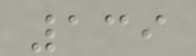139
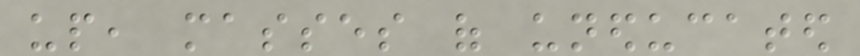up, masses of uneducated
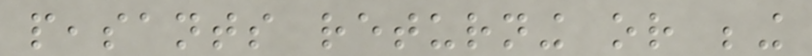peasants returning or being
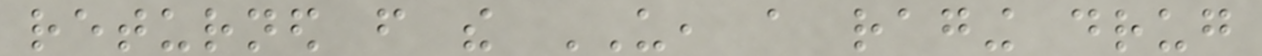returned from the US, a raging drug
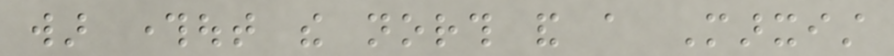war throughout the north and a Marxist
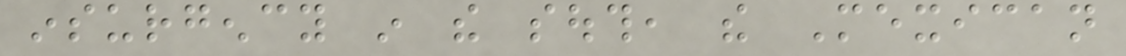insurgency in the south, the Mexican
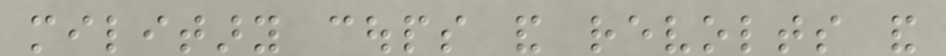military coups and revolts and
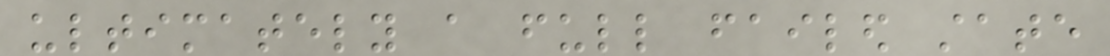ultimately a full failed state
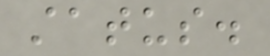status.
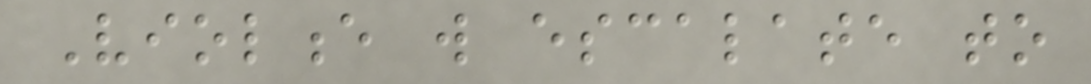Violence will escalate to
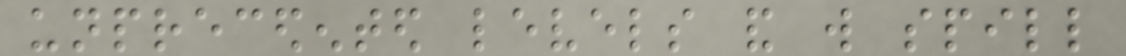unprecedented levels and will spill
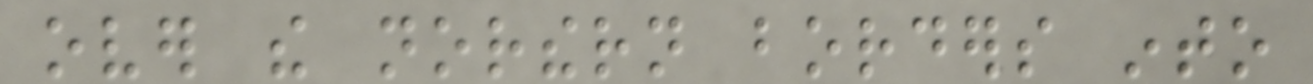over the northern borders into
